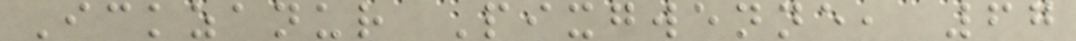Ickzanur Pixgwenne, 67
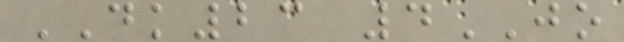DK23 4JO
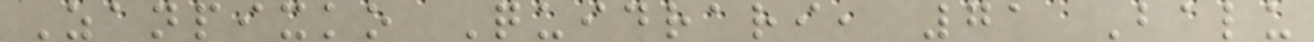Zanpixko Quidrari, 71 Balu
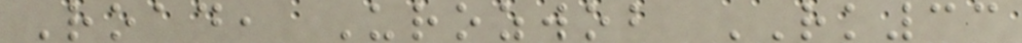Road, Urozwob RK33
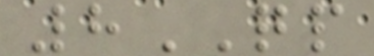8QP
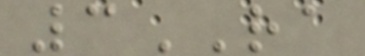3RA
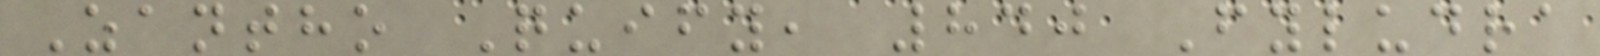Zantho Quify, 840 Fyludra
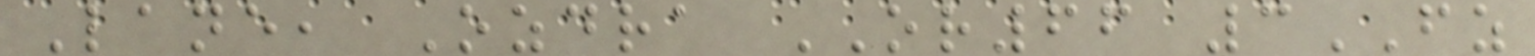Lane, Ozdra OR66 3FZ
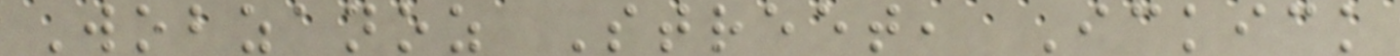Wobzanoz Street, Ickick
